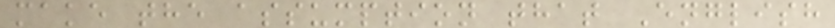make the assumption that English
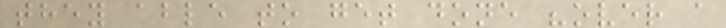they able to get done "over a
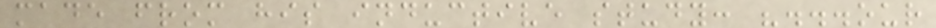made from his inductive study: "...our
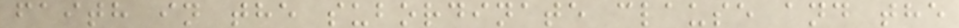faith in the subordinate clause and the
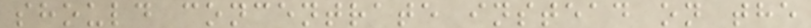should concentrate instead on the
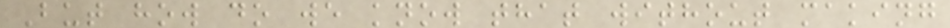But how do we know that without making
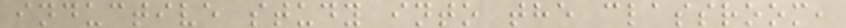inductive study into the classroom,
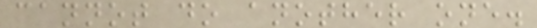cannot do another one.
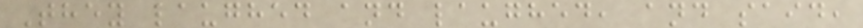They laughed and laughed, and said,
